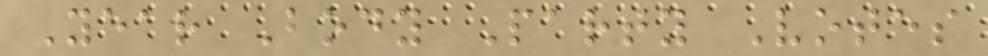Year Body Party Votes
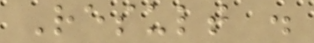Result .
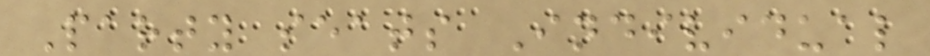Party seats Individual
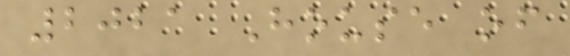2021 House of
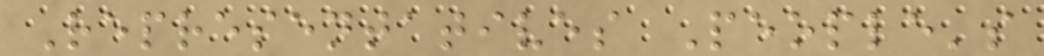Representatives People's
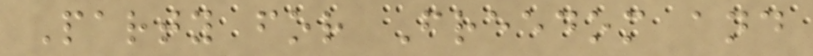Party for Freedom and
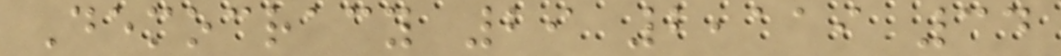Democracy 29 2,119 34
